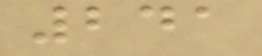241
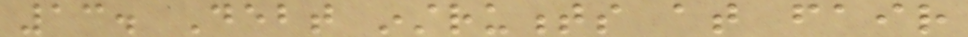13. Debt instruments at fair
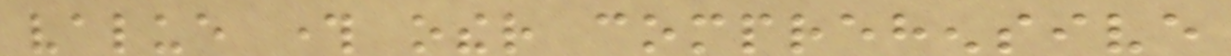value through other comprehensive
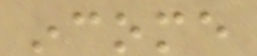income
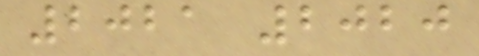2021 2020
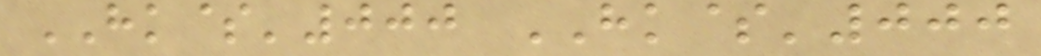HK$'000 HK$'000
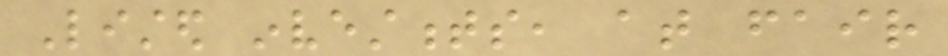Listed investments, at fair
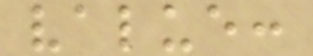value:
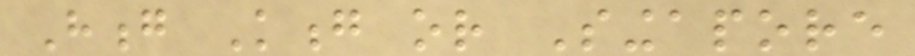Hong Kong or Singapore
